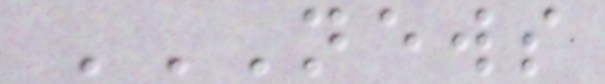NEWS
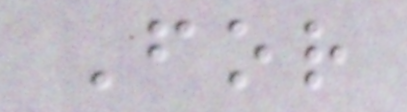For
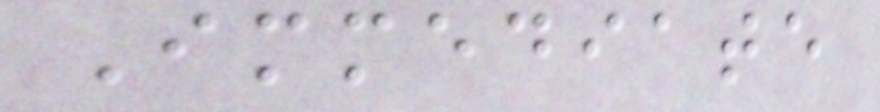Immediate
